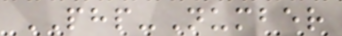PHP-Number
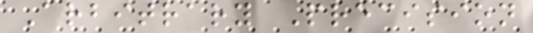Arbitrary Precision
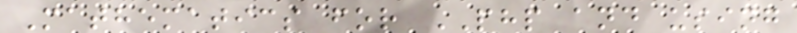Mathematics for PHP and using
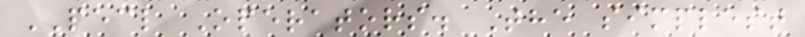PECL Operators. The simplest
